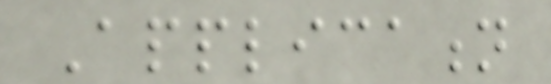Application
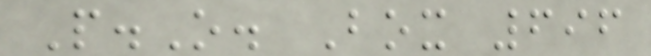P.O. Box 696
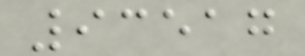93517
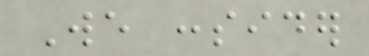We consider
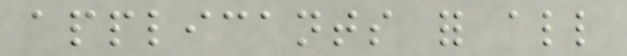applicants for all
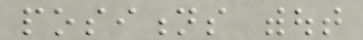positions without
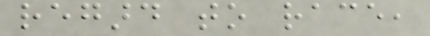regard to race,
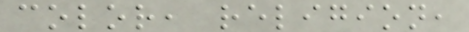color, religion,
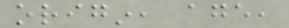origin, age,
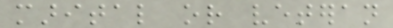marital or veteran
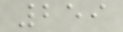259
